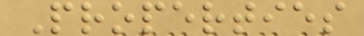Properties
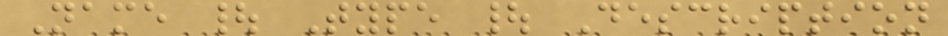Name | Type | Description
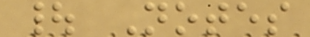| Notes
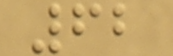62
